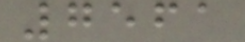7561
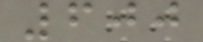600
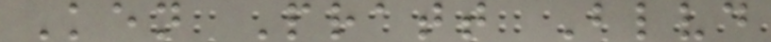Ken Pratt Blvd
